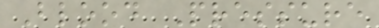Blood Pressure
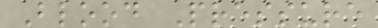Blood Pressure
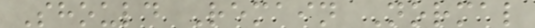Should Remain Normal
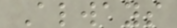Always
